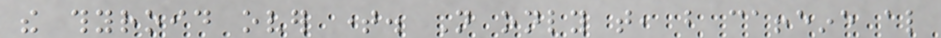the thyroid over time. Not only that, but caffeine also
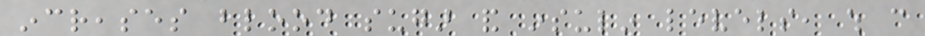increases blood sugar and insulin levels, which can
